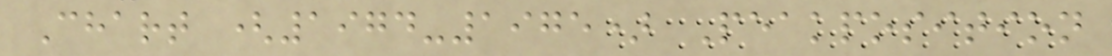Chart (1974-1975) Peakposition
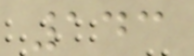143
